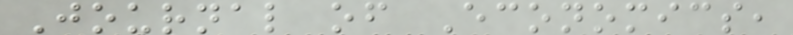Journal of Economics,
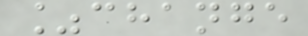%change
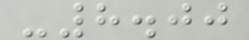-8.00
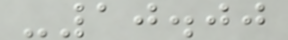-10.00
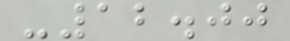-12.00
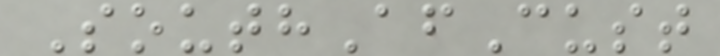SouthAfCust
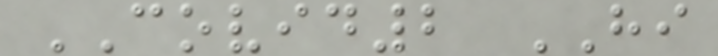COVID2 HI
